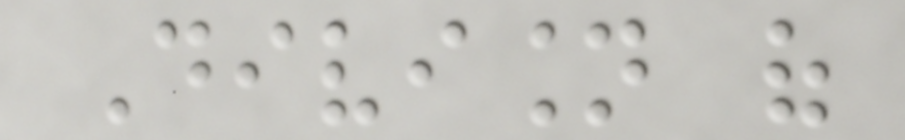Division of
